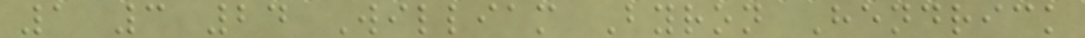1 3 24 William Byron Hendrick
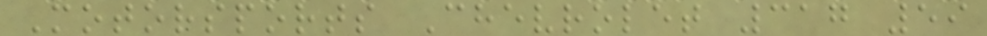Motorsports Chevrolet 317 59
